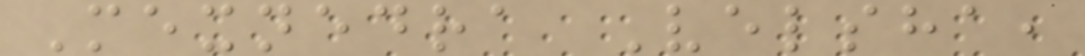Mexnedra Velsha,
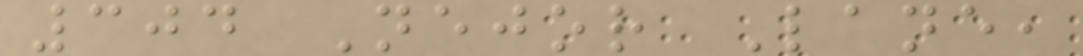304 Nejor Lane,
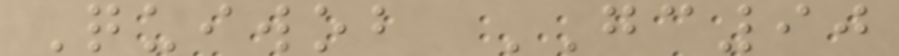Quiwob GC90
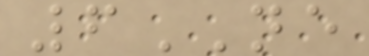6NE
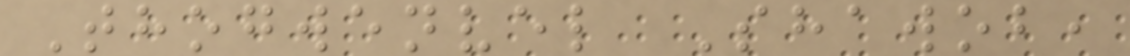Thogwenvel Shawob,
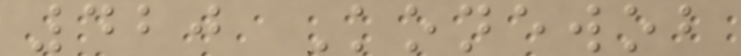420 Konewob
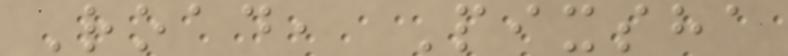Road, Pixsha
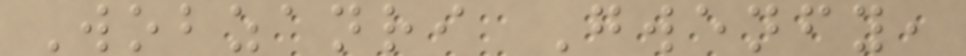Wobzanri Gwenfy,
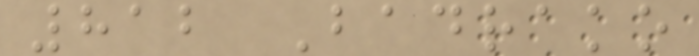812 Badrako
